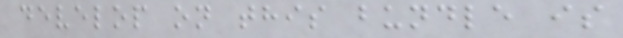develop on this bundle is
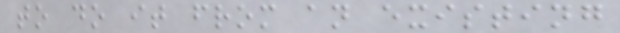to do it from an existing
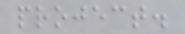project.
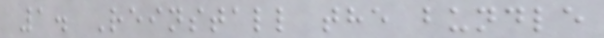1. Reinstall the bundle
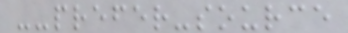--prefer-source
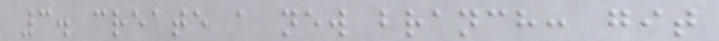3. create a new branch: git
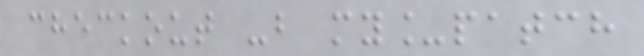checkout -b my_patch
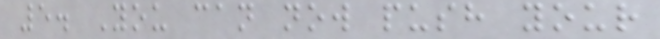5. You can now push your
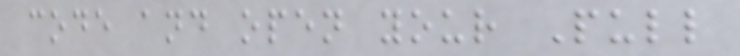code and open your Pull
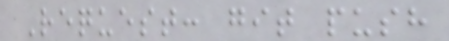Request: git push
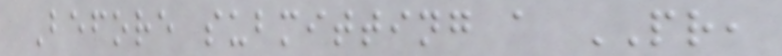Before submitting a PR,
